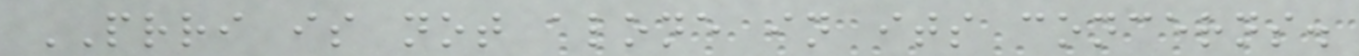PRRI is not alone in its concerns.
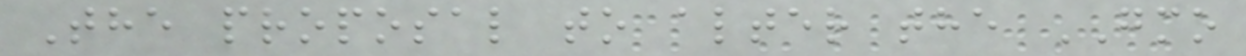The proposal to alter the GMO
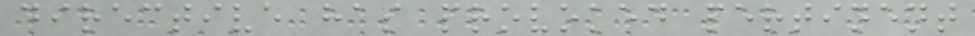directive has provoked pertinent
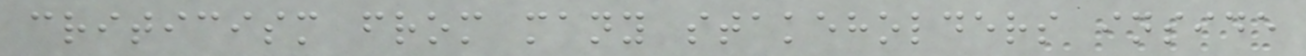criticism from many stakeholders inside
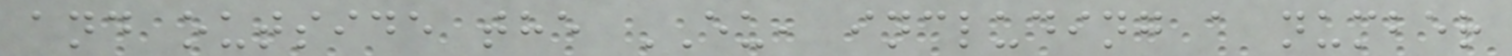and outside the EU, including a number
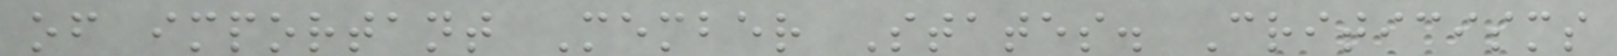of important Member States. Criticisms
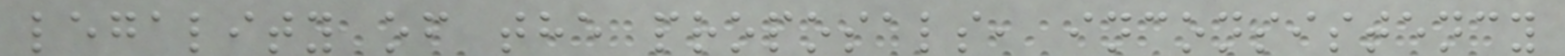legality of the proposals, inconsistency
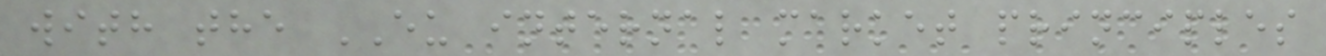with the EU internal market principles
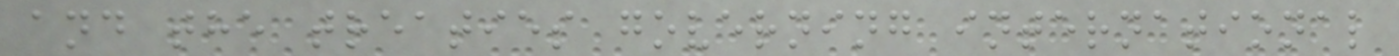and the treaties governing international
